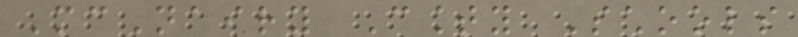McNairy County Schools
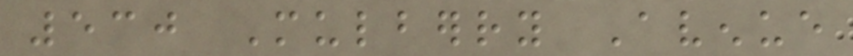530 Mulberry Avenue
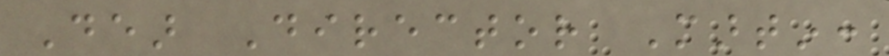Dear Director Martin:
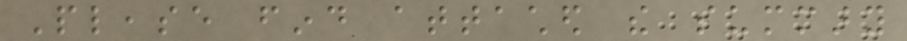Please find attached the summary
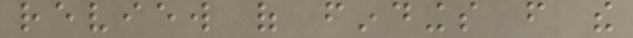review of findings from the
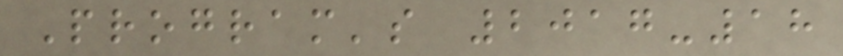Program's 2017-18
